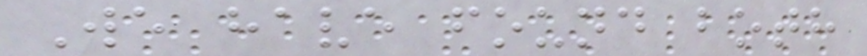We have found both
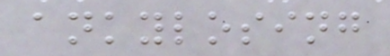ankylosing
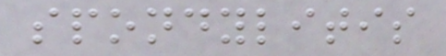spondylitis
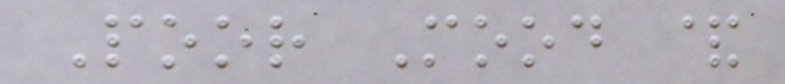Poor Mood &
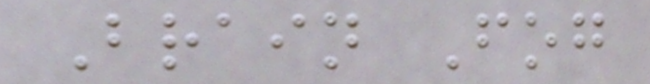Brain Fog
